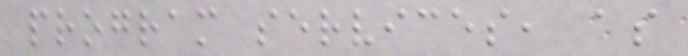program services, as
